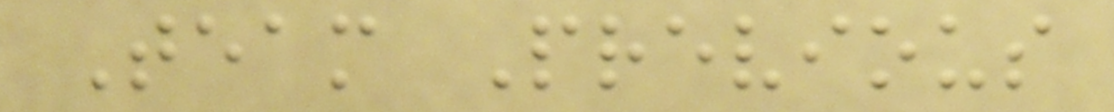Team Previous
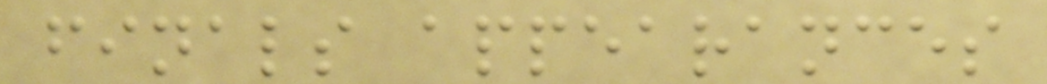finals appearances
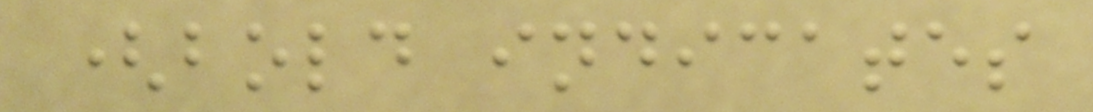(bold indicates
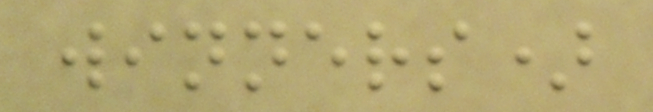winners)
